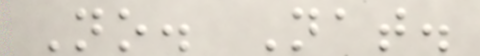No. Nat.
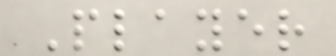Player
